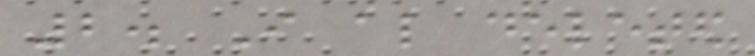2. I also deleted
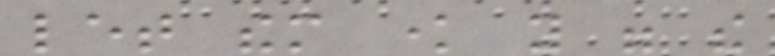let them know you were the
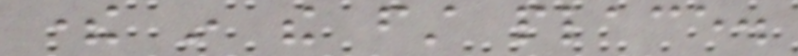there in the first place.
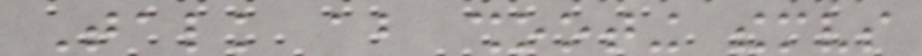Talk about shooting themselves
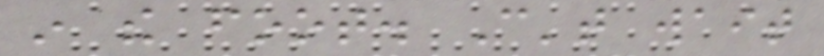in the foot. Can't wait
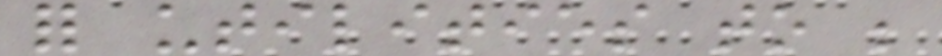for utilities to be
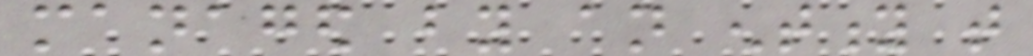managed by an entity that
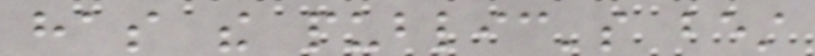has the public's best
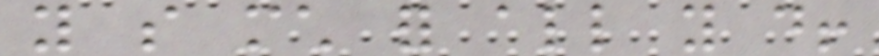you so much for all you do!
